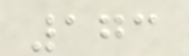173
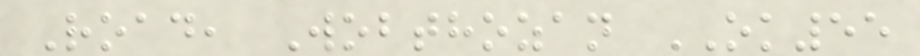Road, Wobthozan OK55
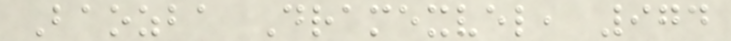Baozba Dramexvel, 974
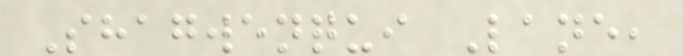Shagwenqui Lane,
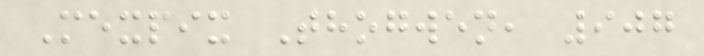Mexpix Thogwen, 907
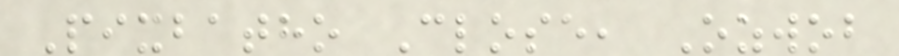Pixbatho Close, Ozwob
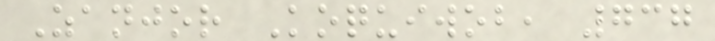Zanjor Koquiwob, 737
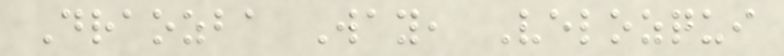Draozba Way, Velozqui
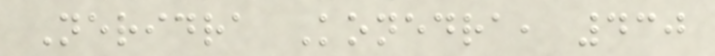Neridra Konedra, 430
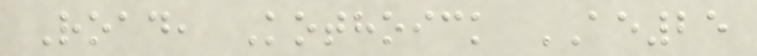Road, Kothoick AE25
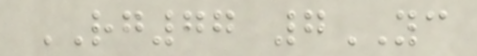RG77 7YC
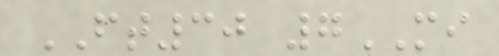FT30 7MI
